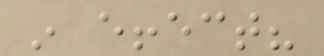in effect?
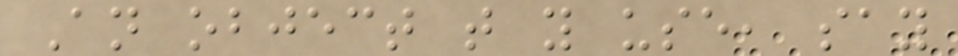An object that you use, say
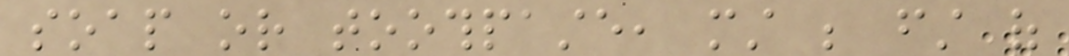soap or toothpaste, must be first of
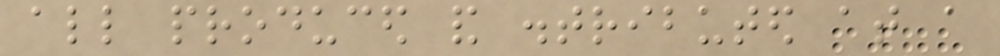all produced and distributed at a
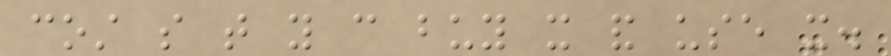cost so that you can buy it and use it.
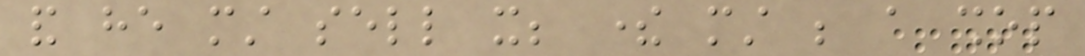and he must sell it; there must be a shop
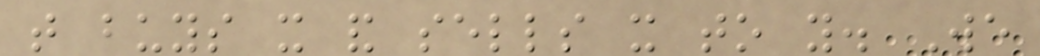that buys it and sells it to you. We
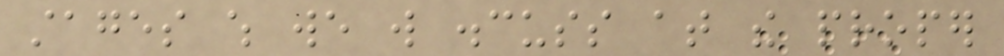stages which we will discuss at the proper
